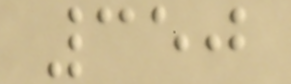350
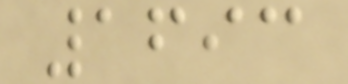1693
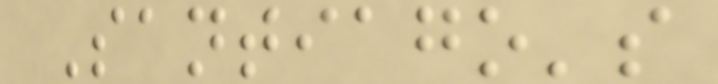Santiago's
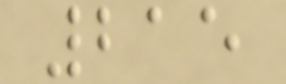215
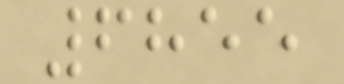6855
